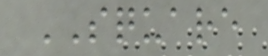SQUARE
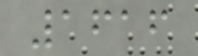1616
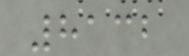8132
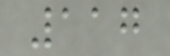117
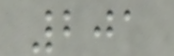201
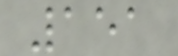151
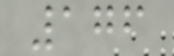176
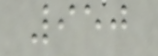950
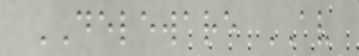DELEWARE AV
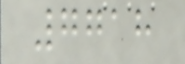7718
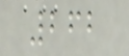262
